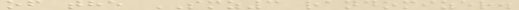of the SMZ3 randomizer.
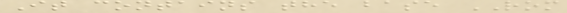It contains the base ROM
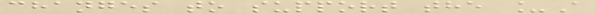changes to support the _A
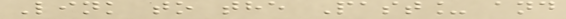Link to the Past_ and
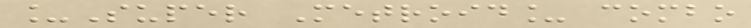_Super Metroid_ combo
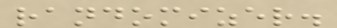randomizer.
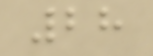28
